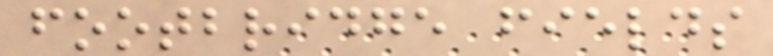footbridge fields
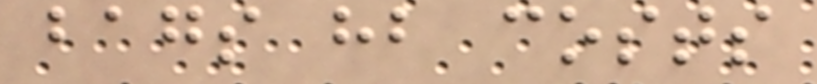bags hb costs
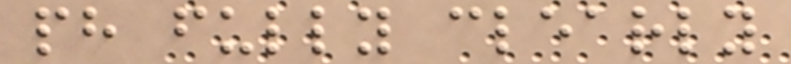ph fully clearly
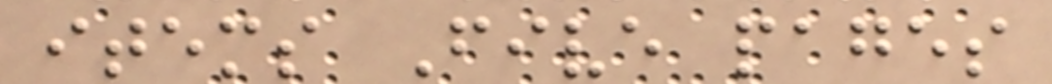items Five pages
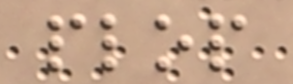plop
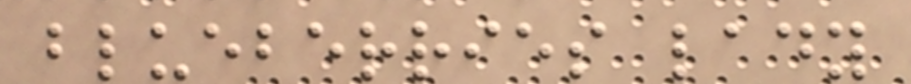blueberries lady
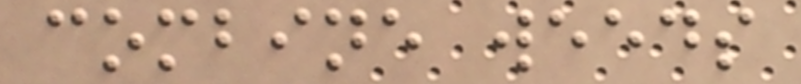combine weeds
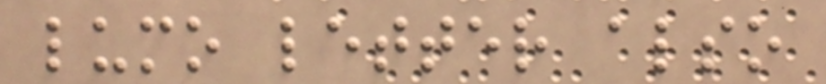lumo letter also
